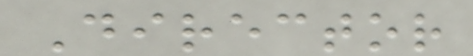Director
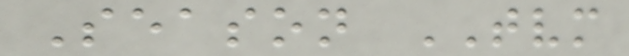Season TVM
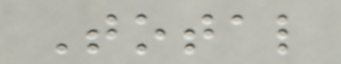Total
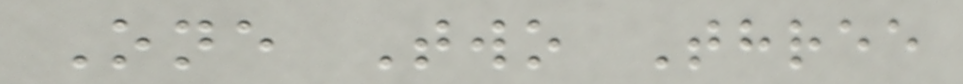One Two Three
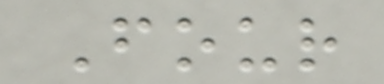Four
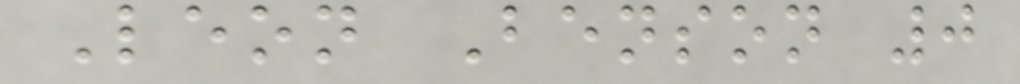Leon Benson 0
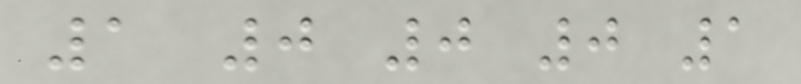1 0 0 0 1
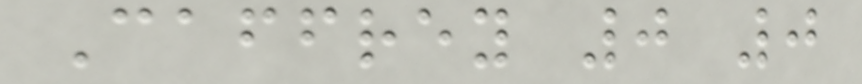Caffrey 0 0
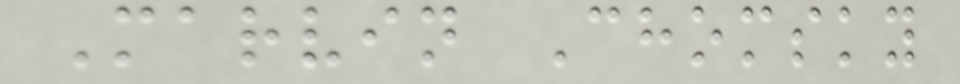Marvin Chomsky
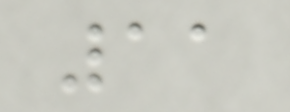11
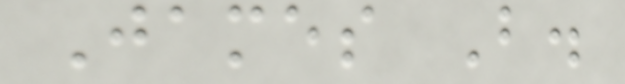James B.
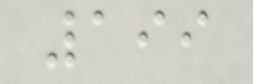199
